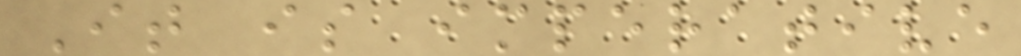It is imperative
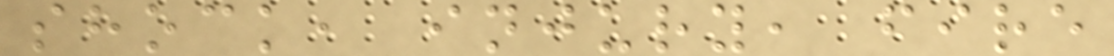shock, injury, fire
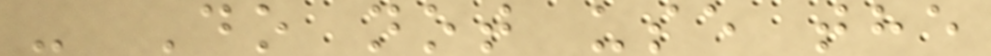- Do not use the
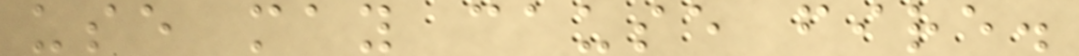use may cause fire.
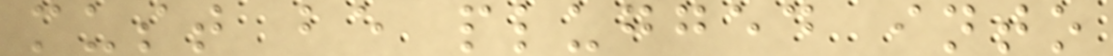must be plugged into
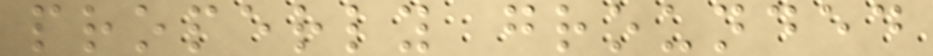properly grounded
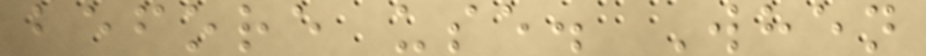before use. When
